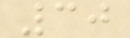30
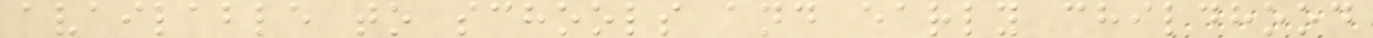available to schools and early childhood
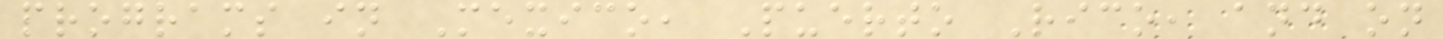programs in Mexico, Puerto Rico, and on
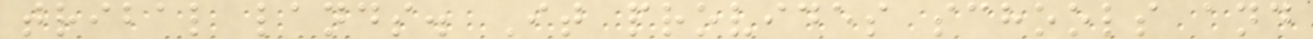tribal lands. It provides schools and
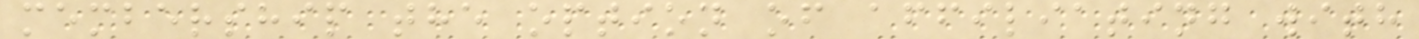membership the option of affiliating with
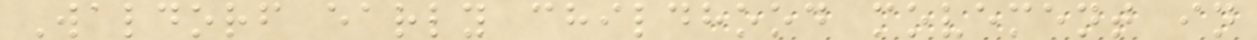Waldorf early childhood movement in
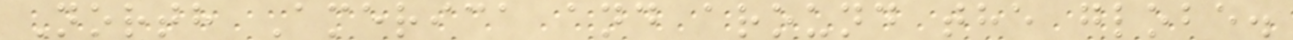North America and around the globe.
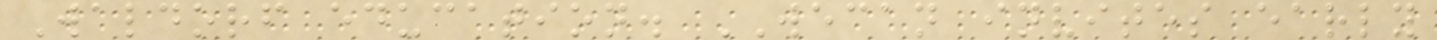Waldorf education. WECAN invites early
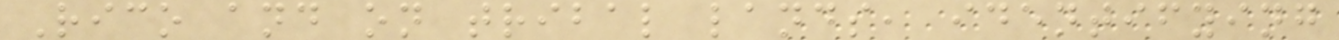Rico and on tribal lands, identifying
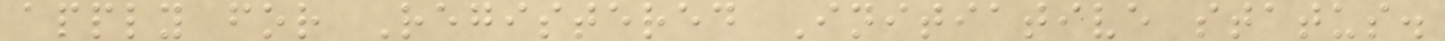apply for Registered Initiative status.
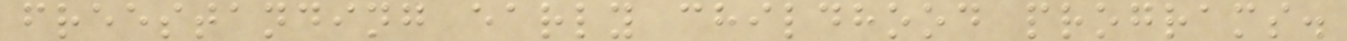freestanding early childhood programs.
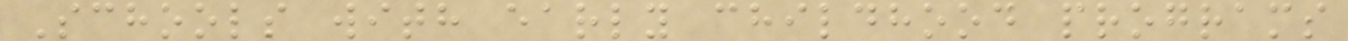Schools with early childhood programs
